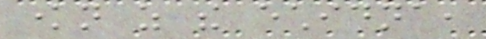known as the echidna,
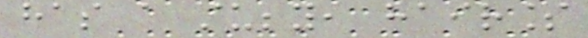has a stubby, hairless
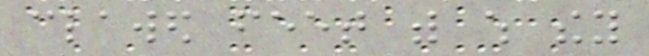clawed feet with which they
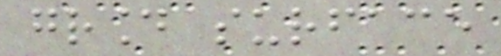ground surface
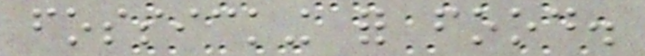fossicking for food.
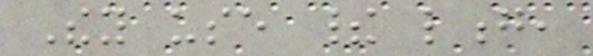They use their long,
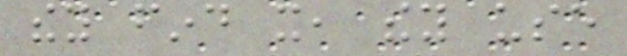they find it, they use
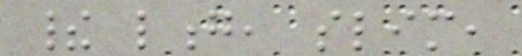their long, slim,
